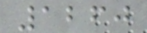1260
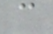c
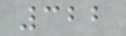322
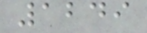1249
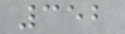352
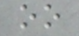oo
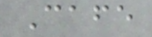Cafe
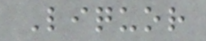Liquor
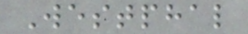Westphal
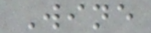Wine
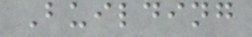Building
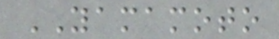YAMAMOTO
